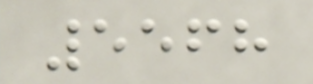5568
